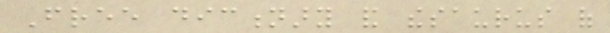Free dictionary and thesaurus of
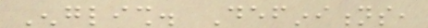English. Definitions,
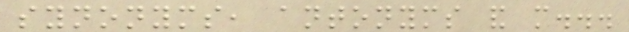synonyms, antonyms and more...
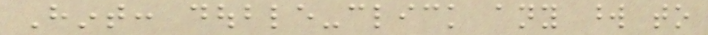Hint: double-click any word to
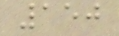150
